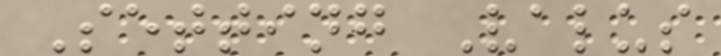Setting Valus
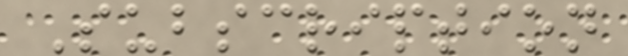Subscription
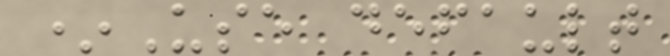*Use default
